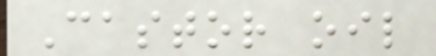Castor oil
